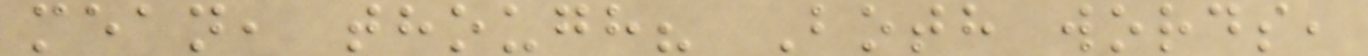mean, though? Both words,
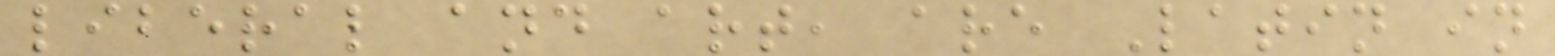liberal and art, are Latin in
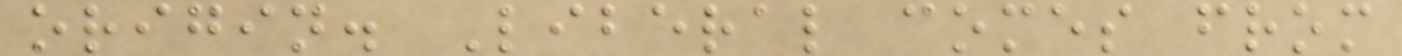origin. Liberal comes from
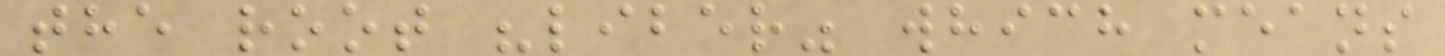the root "liber" which means
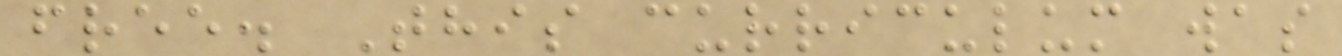free. This curriculum was
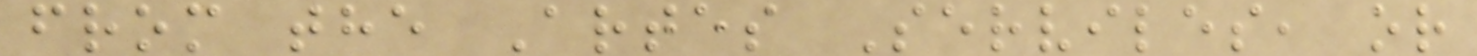from the Artes Serviles, or
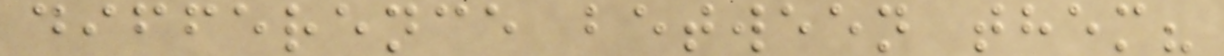difference between them?
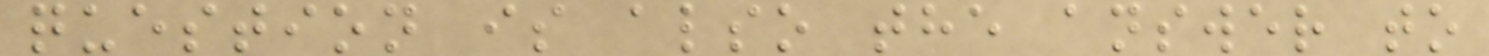question is also the answer to
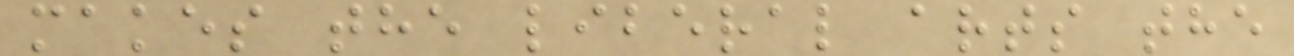makes the liberal arts the
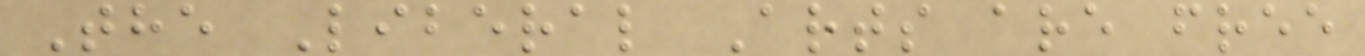The Liberal Arts are free
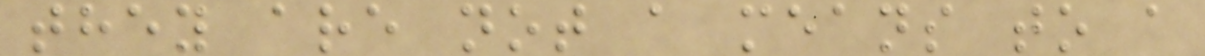they are not a means to a
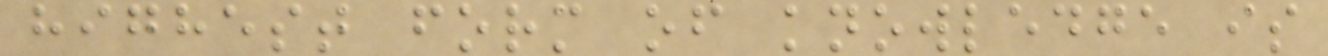highest form of knowledge is
